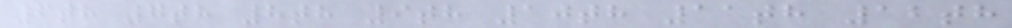6th 7th 8th 9th 10th 11th 12th
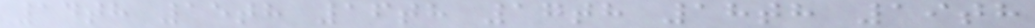14th 15th 16th 17th 18th 19th
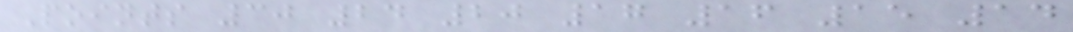Points 30 24 20 17 16 15 14
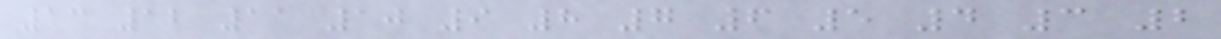13 12 11 10 9 8 7 6 5 4 3 2
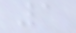1
